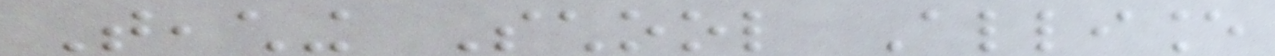Teaching School Alliance
